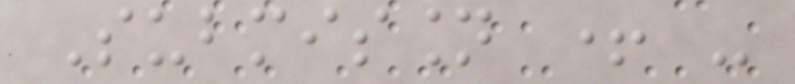Submission + -
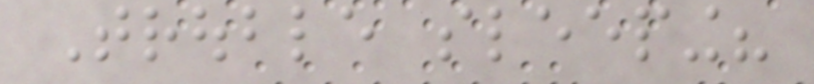Trouble sleeping?
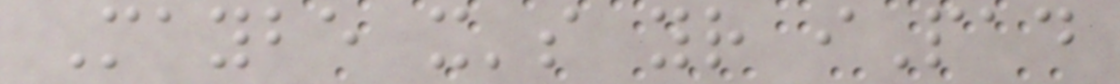Maybe it's your iPad
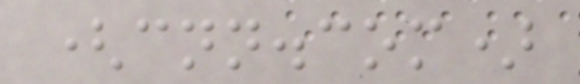(cnn.com)
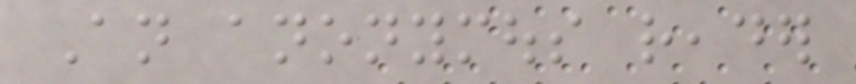An anonymous reader
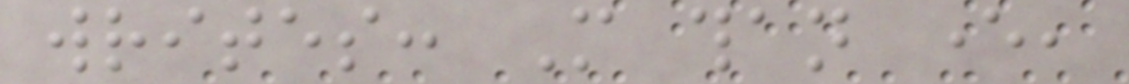writes: More than ever,
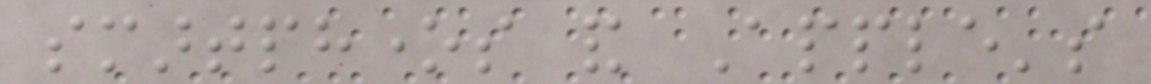smartphones and Apple's
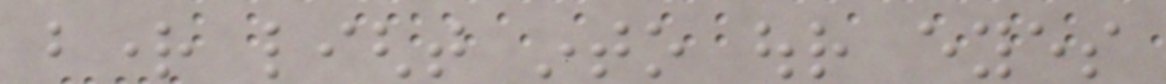bright light into our eyes
